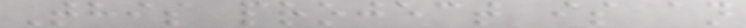This project is an
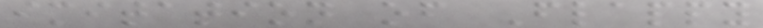imitation of Flappy
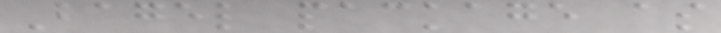Bagel package as
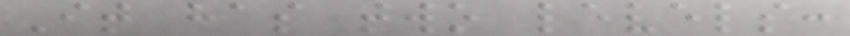It has two levels:
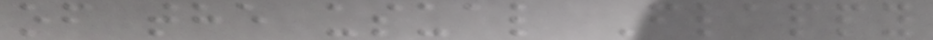of the usual Flappy
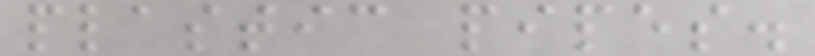plastic pipes.
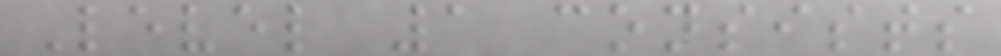Level 1 consists
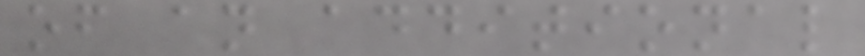of an additional
